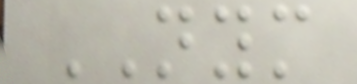NYM
